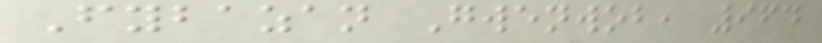Fybazan Gwenwob, 964
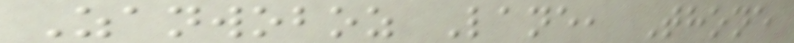Zanwoboz Lane, Thone
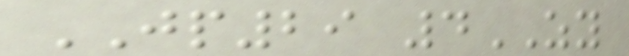JP29 4ZY
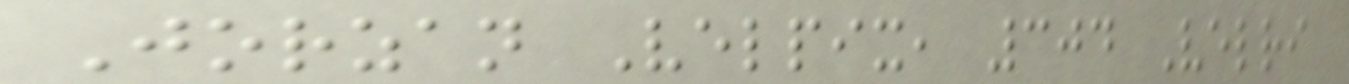Jorzan Velpix, 304 Velri
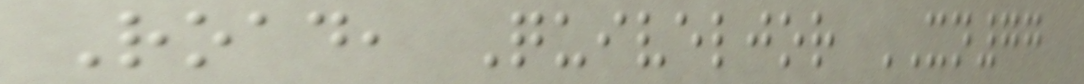Road, Quiveljor XN77
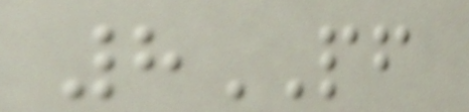8PF
